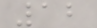12
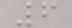6
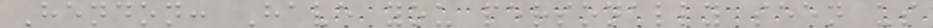Hendon: Have you personally seen us
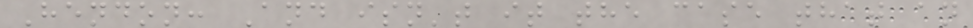Hendon: And isn't it the case that an
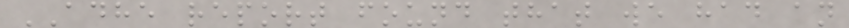ADHE report found that we had an
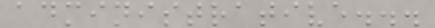administrative...
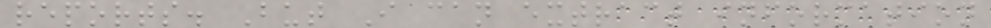reports. But I can extract information
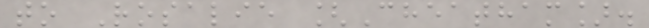to Rosalie [Cheatham].
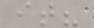it?
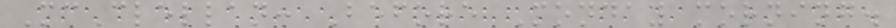McClellan: Before Monday morning.
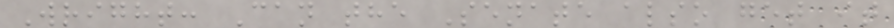Wright: Can the Senate also get it
